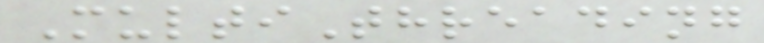MultiThreading
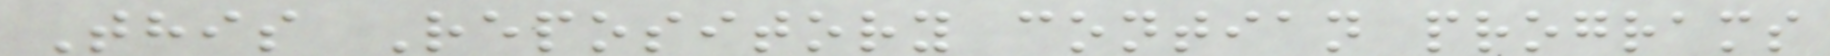This Repository contian programs
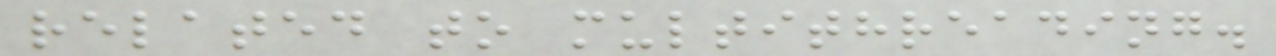related to multithreading.
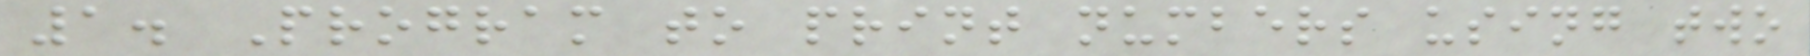1. Program to print numbers using two
